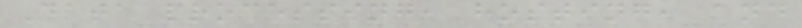Data processing, hosting, and
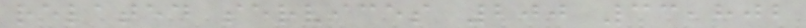related services 200 33,802
